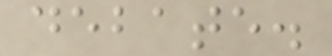debate.
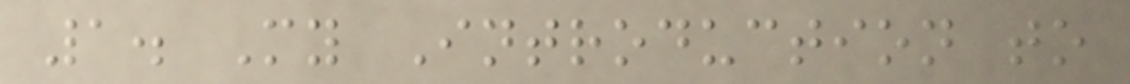1. My Introduction to
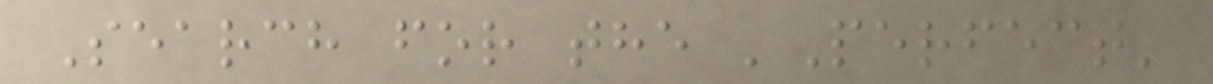Search for the 'Perfect'
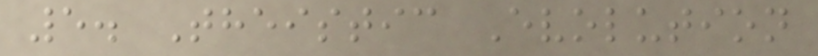5. Theistic Evolution
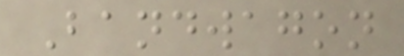Bandwagon
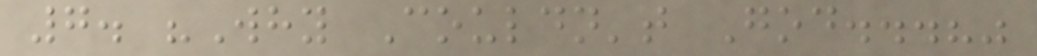7. "Why Couldn't God...?"
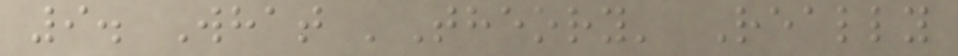9. What 'Theory' Really
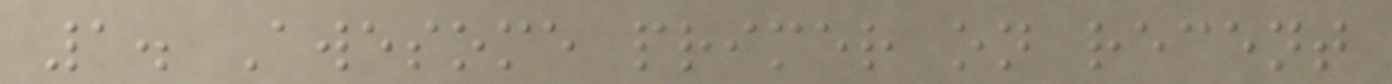1. Awesome primer on recent
